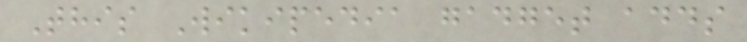This Wikipedia gadget adds
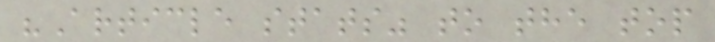"Article stats" to the top
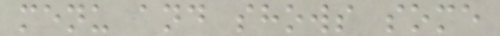menu and shows some
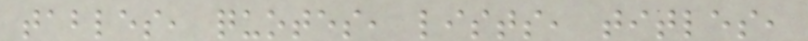tables, quotes, lists, titles,
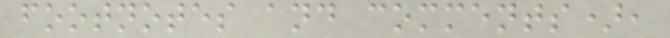footnotes and comments),
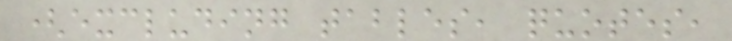(excluding tables, quotes,
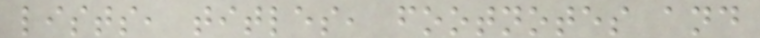lists, titles, footnotes and
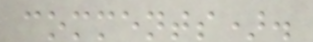comments).
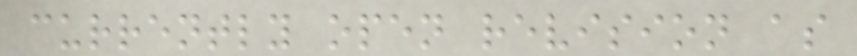currently open revision as
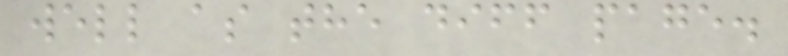well as the diff page.
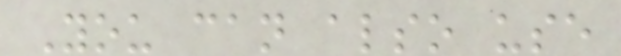You can also use
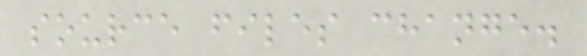source files change.
